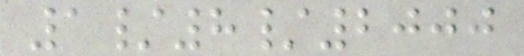1/8/2000
